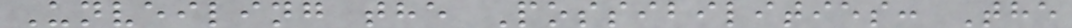Unveiling the Possibilities: The
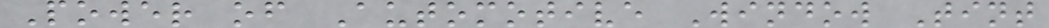Power of Automotive Window Tint
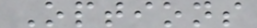Options
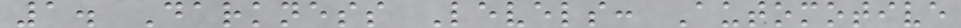1. Darkness Levels: Automotive
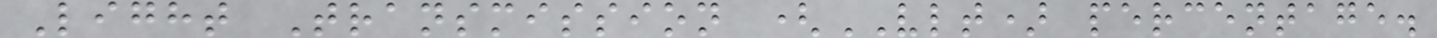Light Transmission (VLT) percentage.
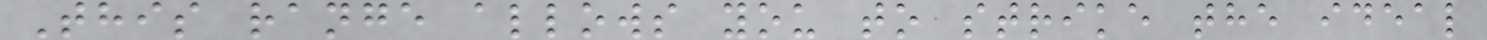This range allows you to strike the ideal
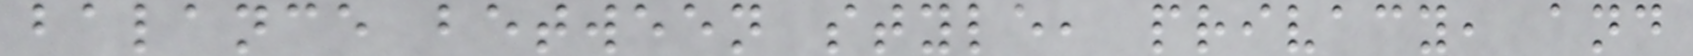balance between style, privacy, and
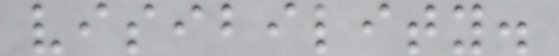visibility.
